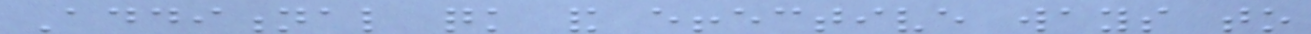Additional quick and effective ways to
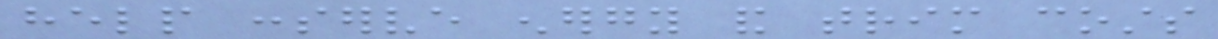help conserve energy and trim costs
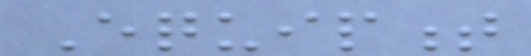Equipment
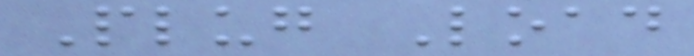Plug Load
